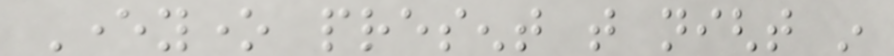Everyone present that night in
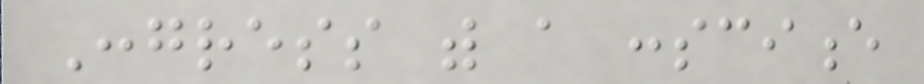Congress with a conscience
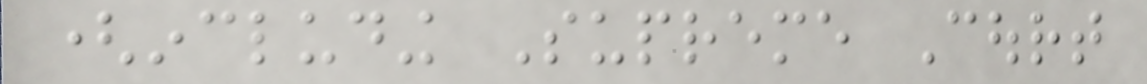(including Supreme Court
